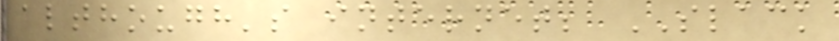although's internet; SLACK
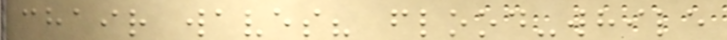chair waves? flood-while
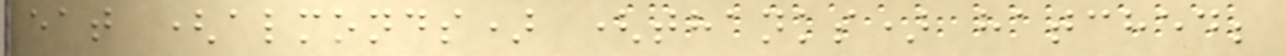eat (almonds) (thanks) hatched;
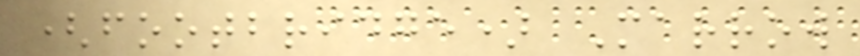(footbridge) Marrow
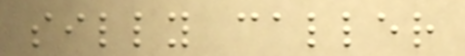silly caller
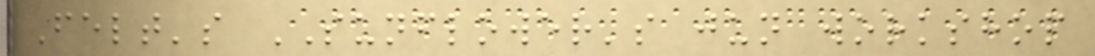Felt's SUNFLOWER's jun workshop
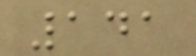141
